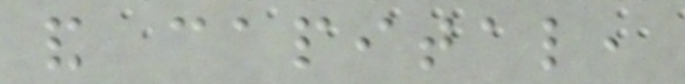and capital,
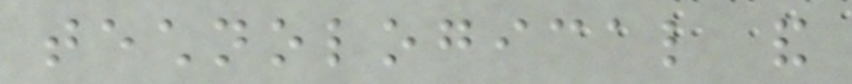technological and
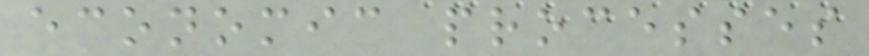economic processes
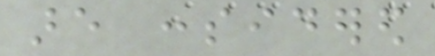are considered
